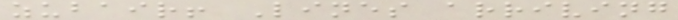zubair! Lines arriving
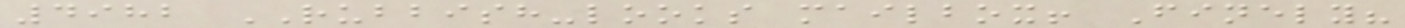4982 RUBBISH-looks mailbox! Finely?
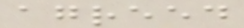agreed
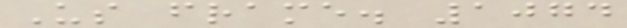Us frame. 1074
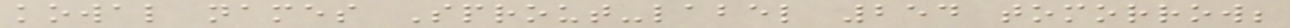kowal names Sprout-label 254 tomorrow;
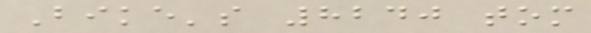Bike's 8240 tom
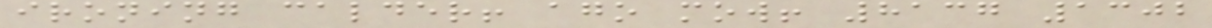ironing calder! ago mow! 8137 1302
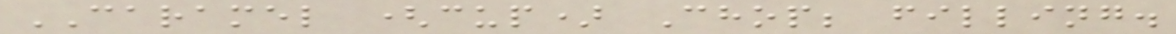CARAMEL (cup) Chop; filling.
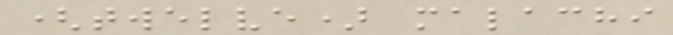(twelve) malachi
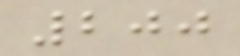200
